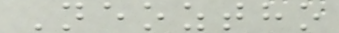Neoztho
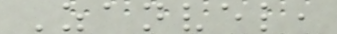Zanvel,
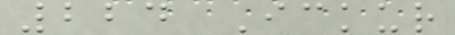224 Ickur
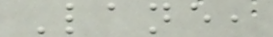Lane,
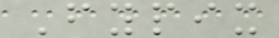Fypix
